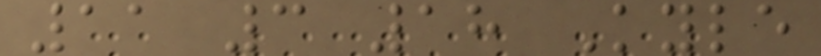11 3 18 Kyle
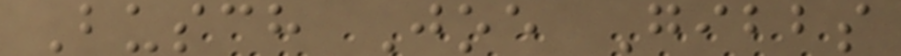Busch Joe Gibbs
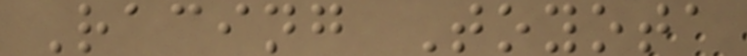Racing Toyota
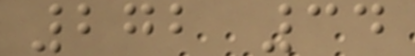272 34
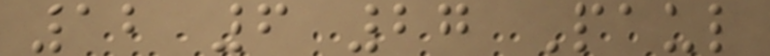12 6 27 Paul
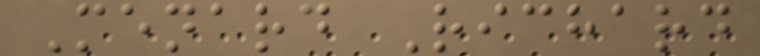Menard Richard
